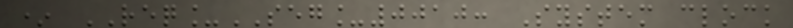* REQ_SEG_0010: System clock
